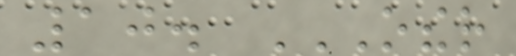10. OTHER
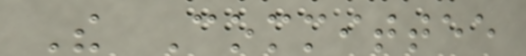The Committee
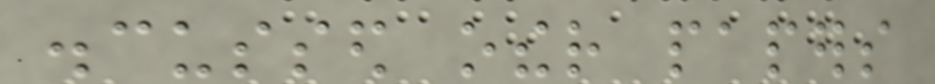discussed other papers
